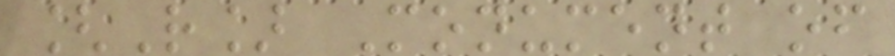[R] Monument of
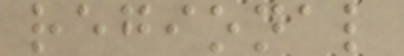regional
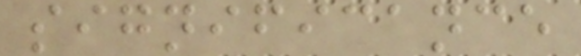significance
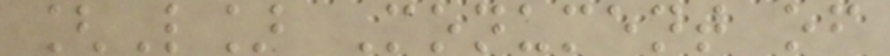[L] Monument of
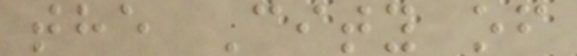the City of
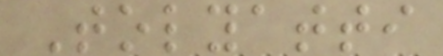Tolyatti
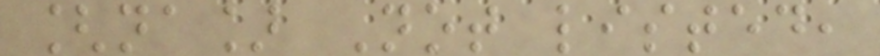[na] Not listed,
